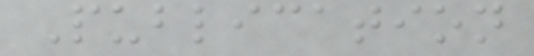Publication
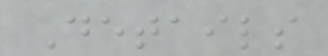Details
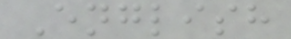English
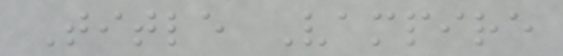Title Vampire
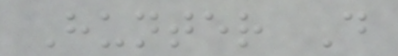Hunter D
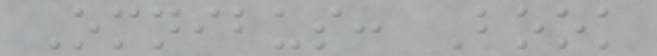Omnibus: Book
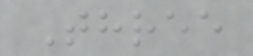Three
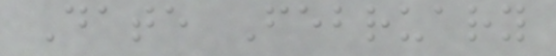Date February
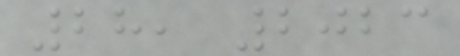28, 2023
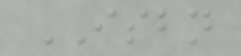ISBN
